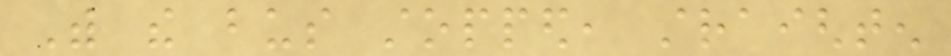With the bus stopped, straighten
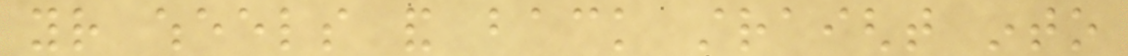your wheels and back straight into
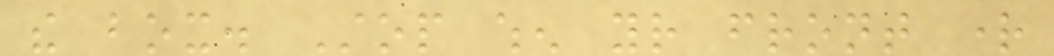the box. Stop when your front right
